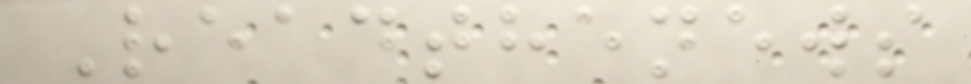Readthenews
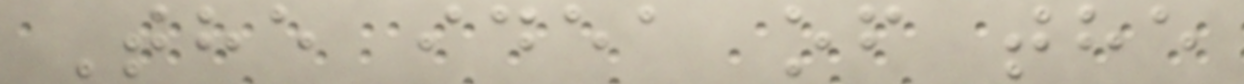The idea of the
